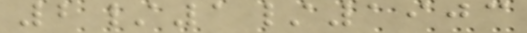2/1/1903
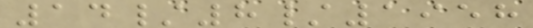14/8/1958
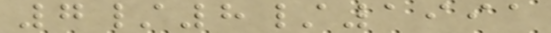7/8/1991
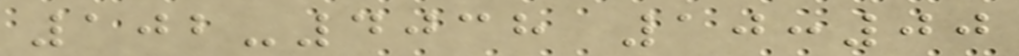102-4038 10:00
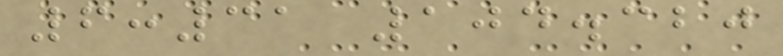6:31 104.320
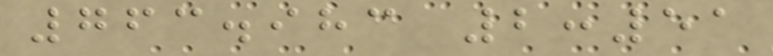763.983 2:51
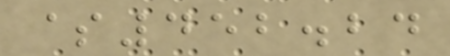$452.24
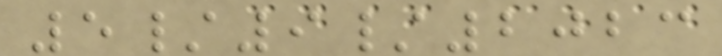5/9/2023
